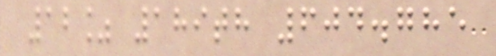12% 189th 604.785
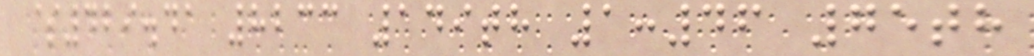$429.41 8233 149th 1:46 75th
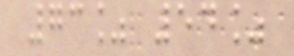73% 54%
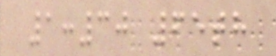1:30 65th
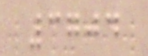3704
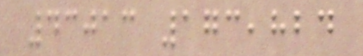43013 173,824
